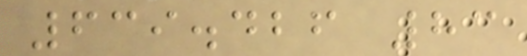639.426 83
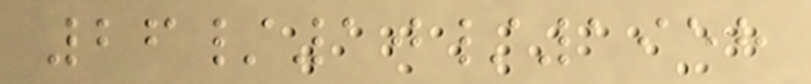26/10/1958
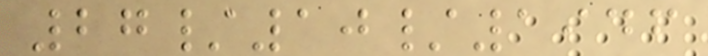27/10/1946
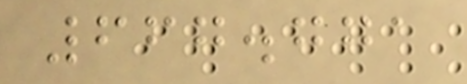667.771
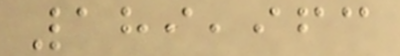189,963
